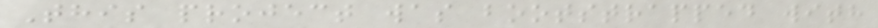This project was bootstrapped with
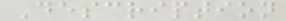Description
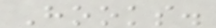Hooks.
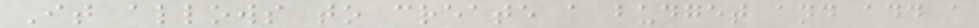It allows to create a budget and add a
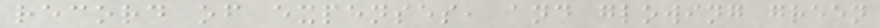record of expenses, and glowing green
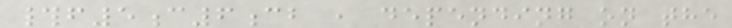#f5c6cb , depending on the
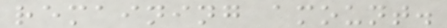remaining amount.
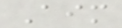Aim
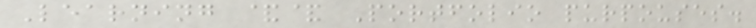Learning && Portfolio purpouses.
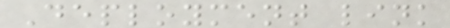Deployment link
